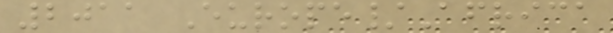2011 Europe/Africa
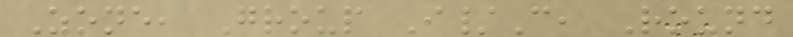Zone, Group I/C, Round
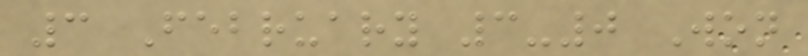3 February 3-0 Won
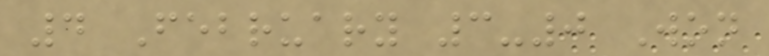4 February 3-0 Won
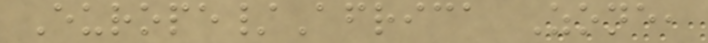Europe/Africa Zone,
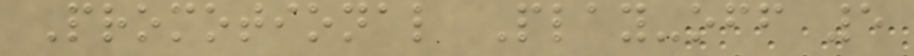Promotional Play-off 5
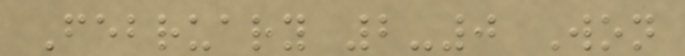February 2-0 Won
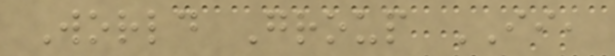World Group II,
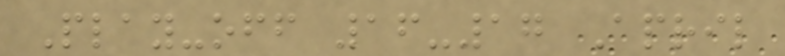Play-off 16-17 April
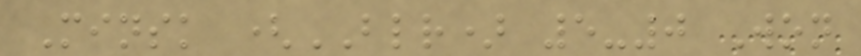Minsk (BLR) 5-0 Won
